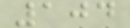104
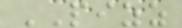PIZZ
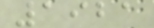1921
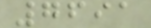7691
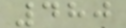480
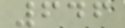646
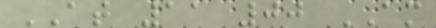AT 11 00 AM
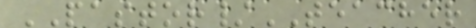PASTOR/TEACHER
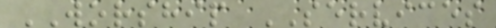WORSHIP SERVICES
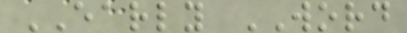EARLY WORD
